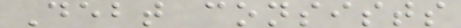Debt consists
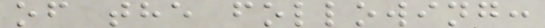of the following:
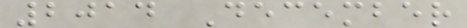2014 December
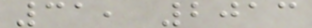31, 2013
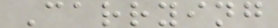Carrying
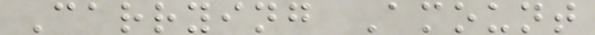Carrying Amount
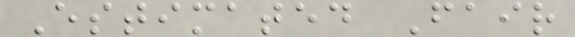Estimated Fair
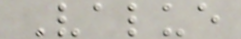Value
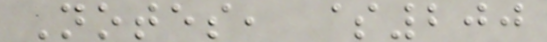Notes, $200
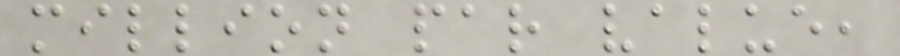million par value,
